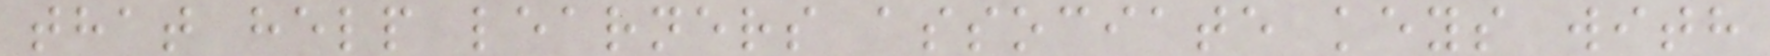that help learners associate keys with
